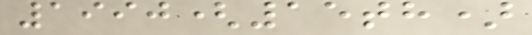1990(15th)
